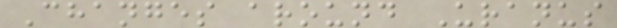Changes around Uranus
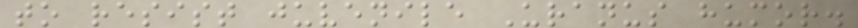to resist juvenile Uranus humor.
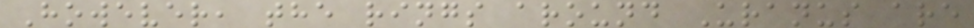However, the rings around Uranus are
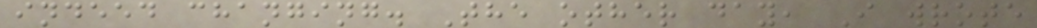indeed changing. The other day, I wrote
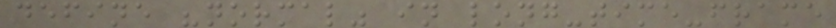define "normal" in long-time-frame
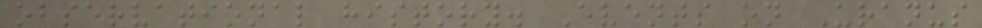observational history. Events on Uranus
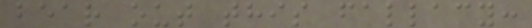bear out this fallacy:
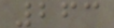263
